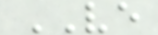VE
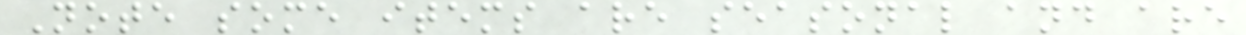Note some items are seasonal and are
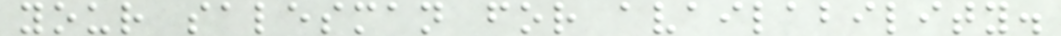your salesman for availability.
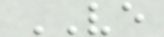VE
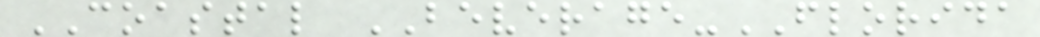COASTAL BEVERAGE-FLORIDA
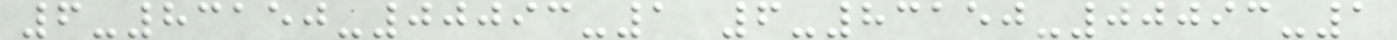6-83150-00093-1 6-83150-00093-1
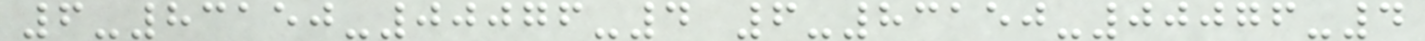6-83150-00076-4 6-83150-00076-4
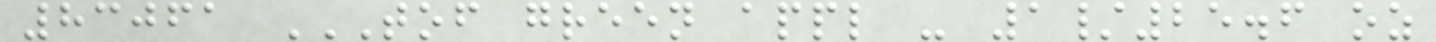83061 TOF GREEN APPL - 1/25.6 OZ
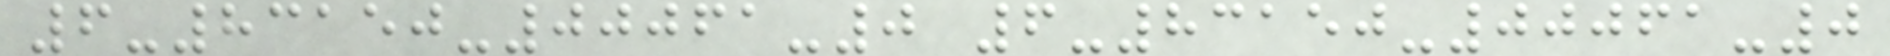6-83150-00061-0 6-83150-00061-0
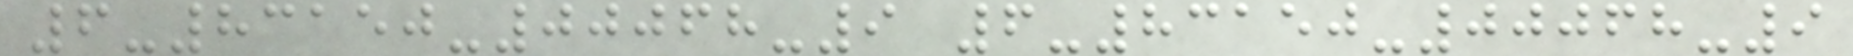6-83150-00068-9 6-83150-00068-9
